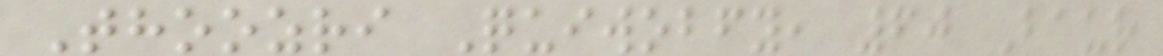Thoozri Quiwobfy, 60 Baur
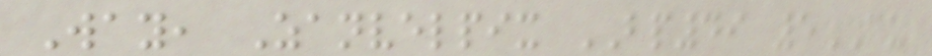Way, Zanvelpix BP49 5CU
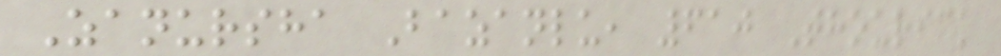Zanursha Bazanlu, 610 Thourick
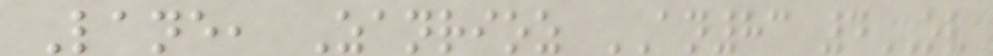Lane, Zanrioz AN83 4OV
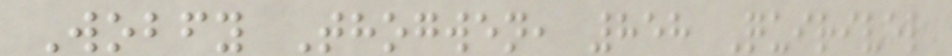Wobfy Thogwen, 858 Quirivel
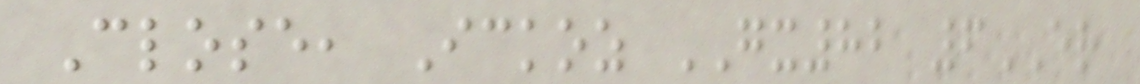Close, Ickoz GX82 6ER
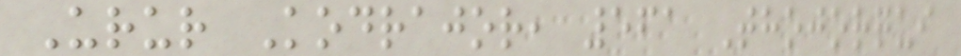Urur Kodrajor, 561 Thojorqui
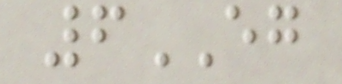6EG
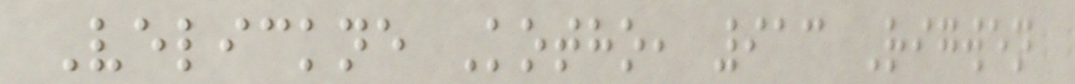Velickne Kotho, 913 Rigwen
